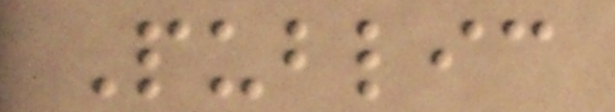Public
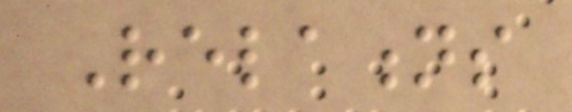Relations
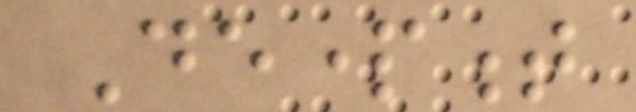Department
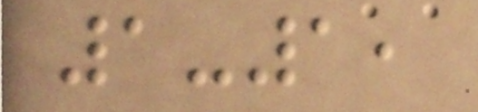1-1,
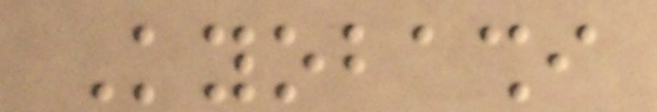Kyobashi
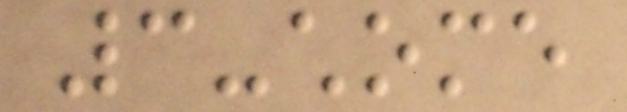3-chome
